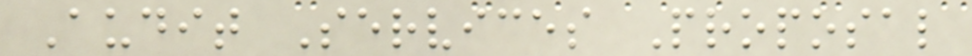Audit Services Proposal
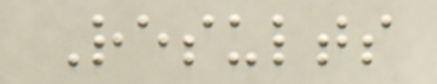Results
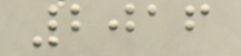2016
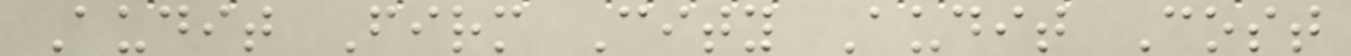Audit Firm City Audit Cost
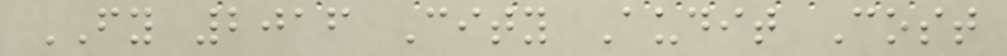FY 2016 City Audit Cost
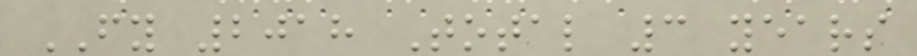FY 2018 Total 3 years
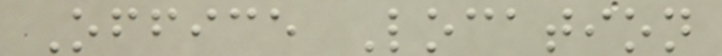Office Location
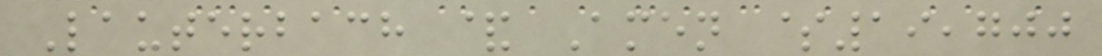Lauterbach & Amen $19,700
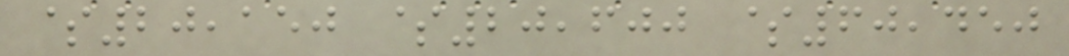$20,150 $20,600 $60,450
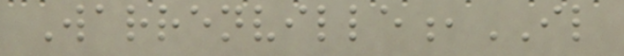Warrenville,IL
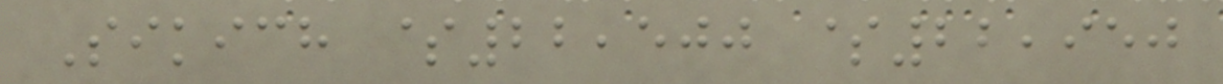Sikich $22,500 $22,950
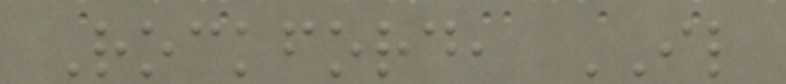Rockford, IL
